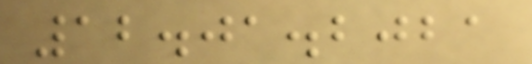12.01.2021
